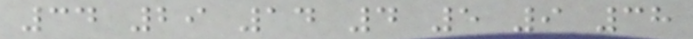34 29 14 4 5 9 38
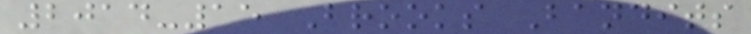2014-15 Brooks Bandits
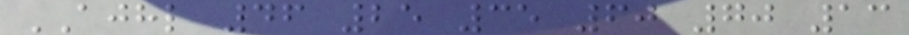AJHL 46 25 35 60 70 13
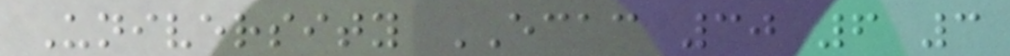University ECAC 30 6 3
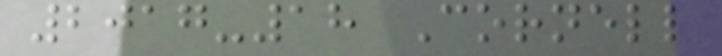2017-18 Cornell
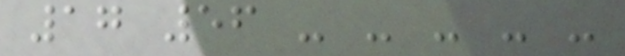17 56 - - - - -
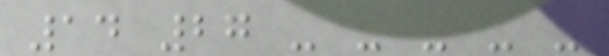14 27 - - - - -
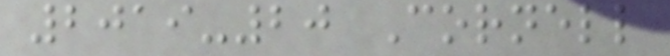2019-20 Cornell
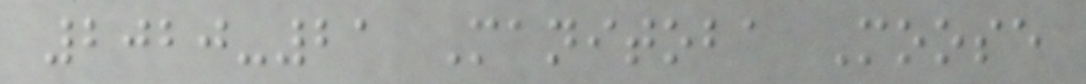2020-21 Manitoba Moose
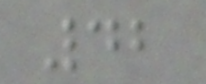42
